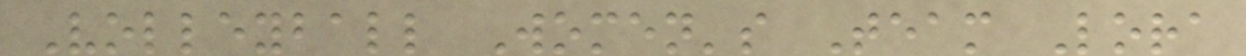Volleyball Women's Team Lora
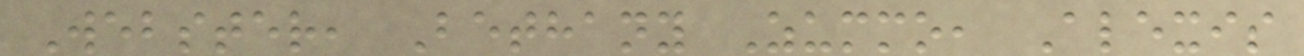Webster, Bethany Zummo, Alexis
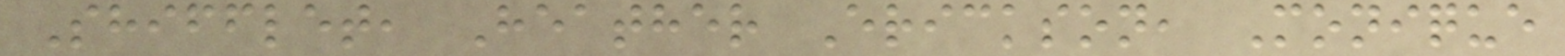Shifflet, Heather Erickson, Monique
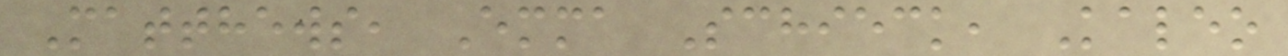Matthews, Emma Schieck, Kaleo
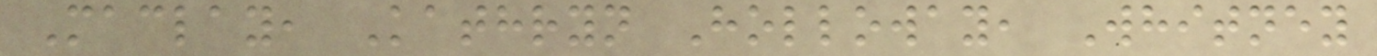Maclay, Kathryn Holloway, Whitney
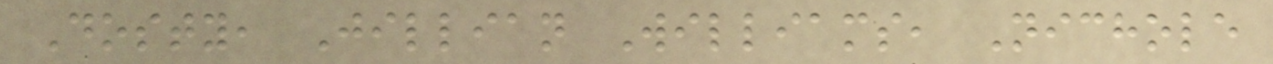Dosty, Jillian Williams, Nichole
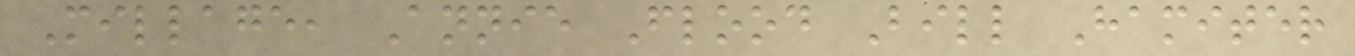Millage, Annie Flood Bill Hamiter
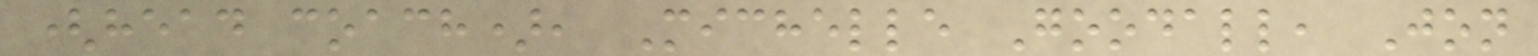(head coach), Michelle Goodall, Jon
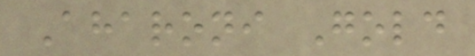Aharoni Gold
